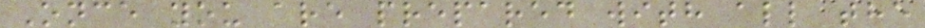Once you are prepared with all the
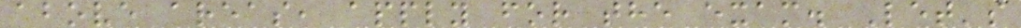above areas, apply for the exam. Let's
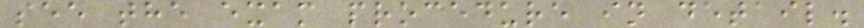see the exam procedure in detail.
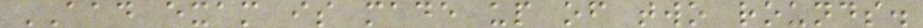AAD exam is made up of two rounds.
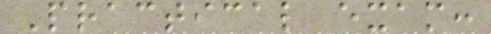Practical exam:
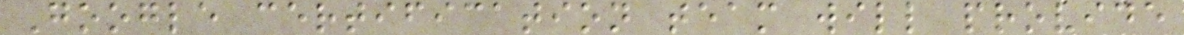Google certification team will provide
